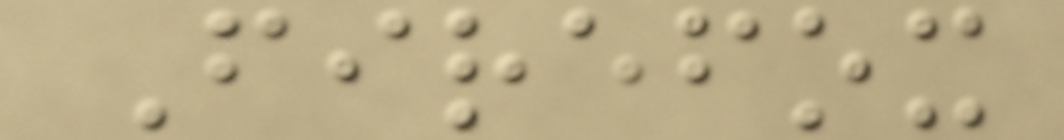Firefox
